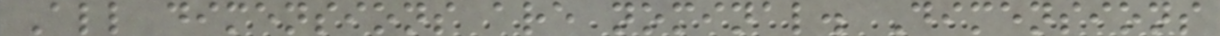All dimensions are nominal. Dimensions
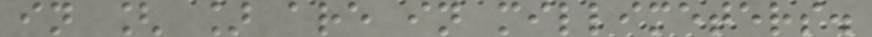in [ ] are in millimeters.
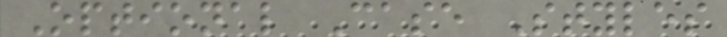Optional Case Styles
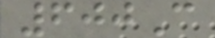600C
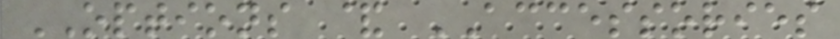OPTIONS & ACCESSORIES
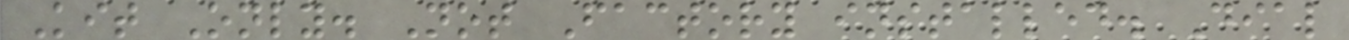Kit Only. Not Factory installed. Dial
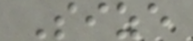Size
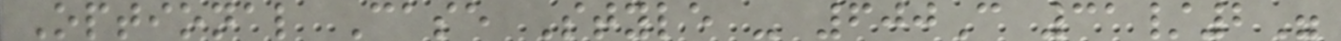Optional Case Style - 600C 31/2"
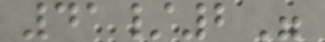41/2"
